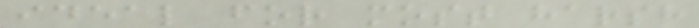ideal for most harsh
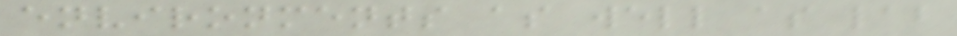environments as well as lab
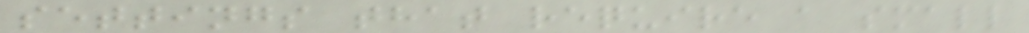settings that require a small
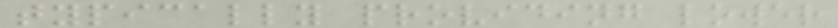typically providing lower
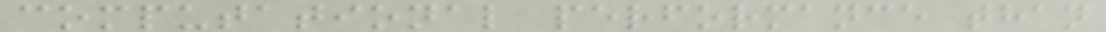computational performance than
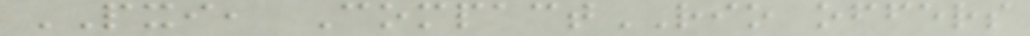PXI, CompactRIO offers
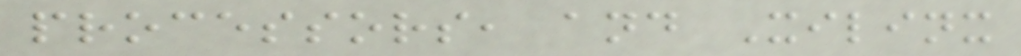processors, and Xilinx
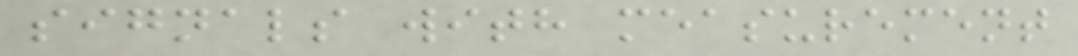signals with measurement
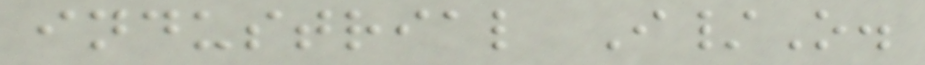industrial I/O.
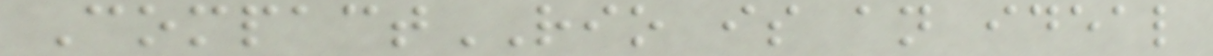CompactRIO is an ideal
